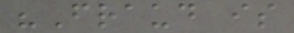"Fraud is
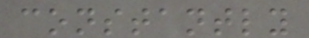constantly
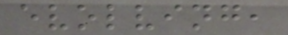evolving,
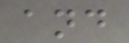and
